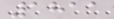1811
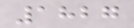1827
